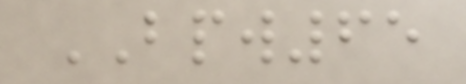BPW65
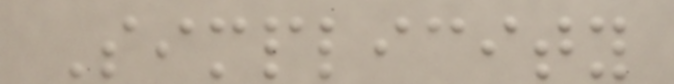Simplicity
